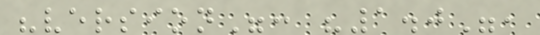"version": "1.0",
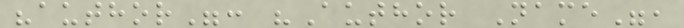"author": "Author Name",
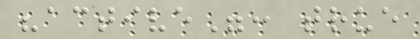"active": true
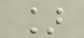]
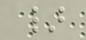}
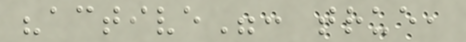"active": true,
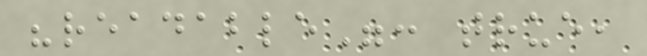"readable": true,
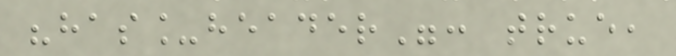"has_header": true,
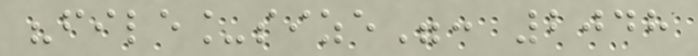"file_size": 2048
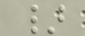}
